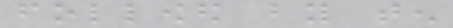followed by ten
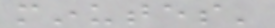minutes'
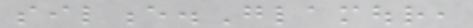silence.Glamour,
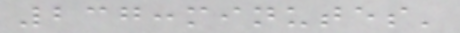237:minutes'
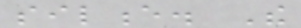silence. The
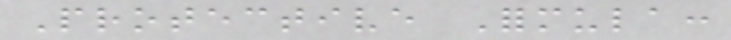Protective Formula:
